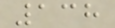138
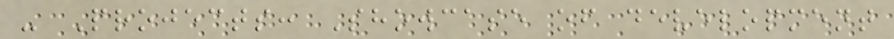- Projects: Showcase of development
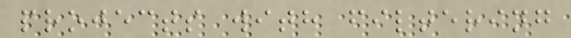projects with filtering
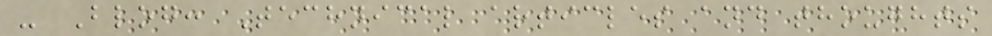- Blog: Technical articles and thoughts
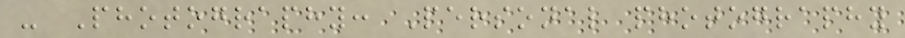- Photography: Personal photography
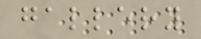gallery
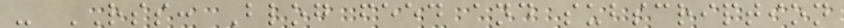- RSS: Blog feed and subscription
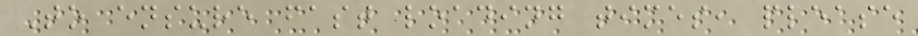To ensure fast loading times, please
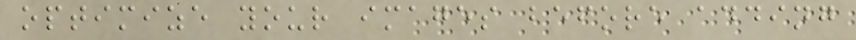optimize your images before adding
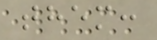them:
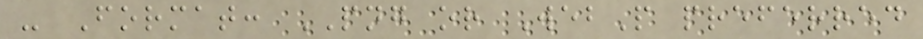- Format: PNG or WebP preferred
